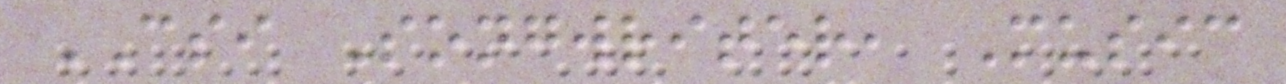CSI Songwriter, Music
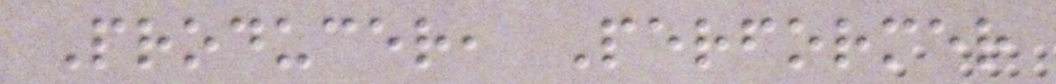Producer, Performer
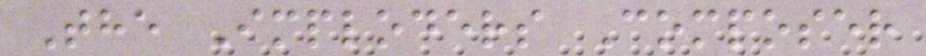The Imploders Composer
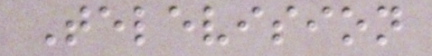Television
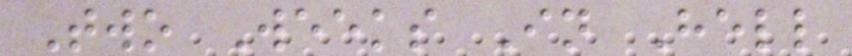Two Weeks In Hell
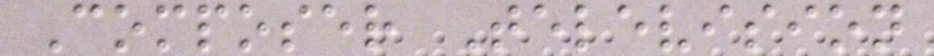Composer Television
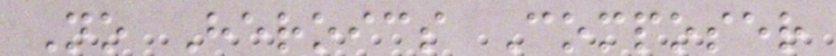No Heroics Composer
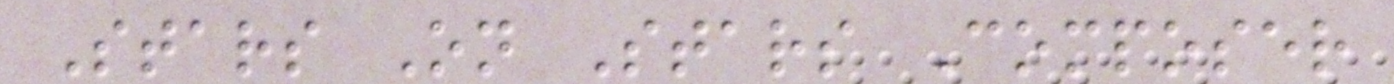Stars On Stars Composer
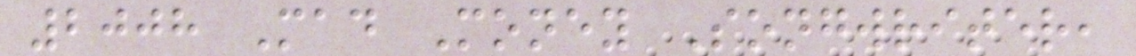2008 Mad Money Songwriter,
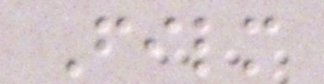Film
